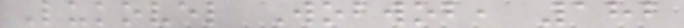Lukovel Wobwob, 182
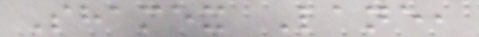Shamex Lane,
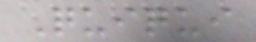Quiqui
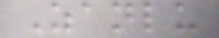Zanlu
